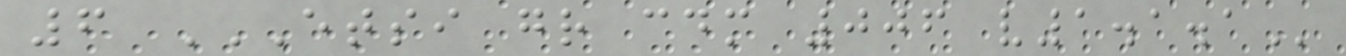6 ETSI GR CDM 006 V1.1.1
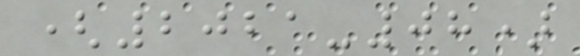(2021-08)
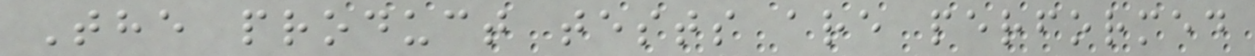The product tests are performed
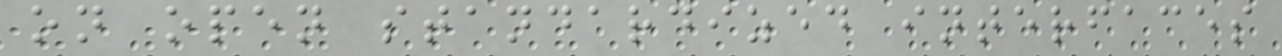on open standardized interfaces
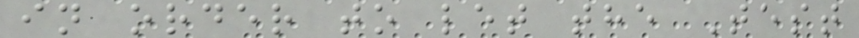in order to let the Test
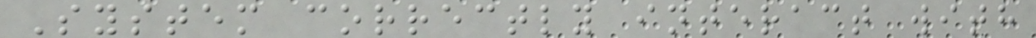System correctly interact with
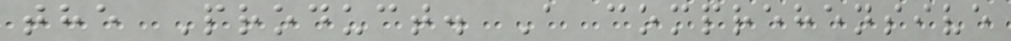the Product. A comprehensive
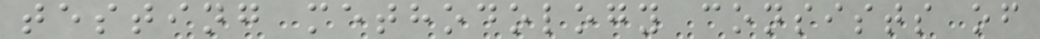testing methodology consists of
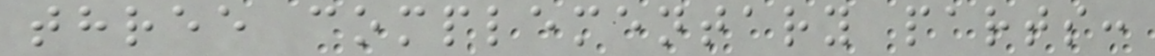three complementary parts:
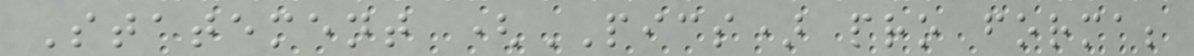Statement (PICS) pro forma;
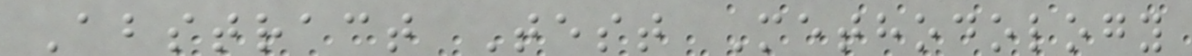Abstract Test Methodology
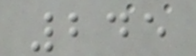245
